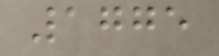1775
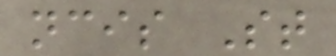ncis St
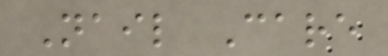Nail Care
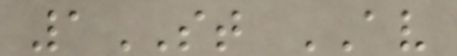1ST AV
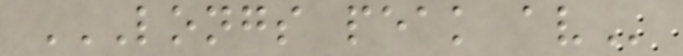LONGS PEAK AV
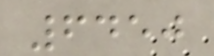6450
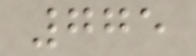775
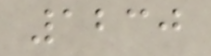1230
